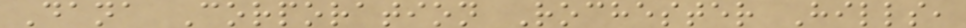Dana Corporation Rochester Hills,
